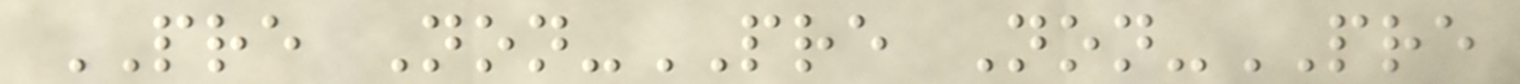PRE Non-PRE Non-PRE
